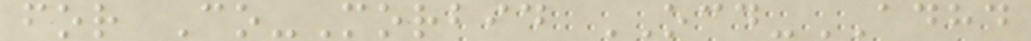for Co-Morbid OCD-ADHD
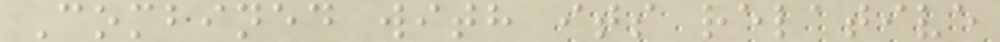Combined with its relative
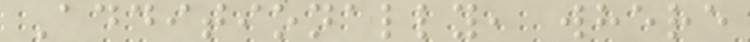Additionally, where
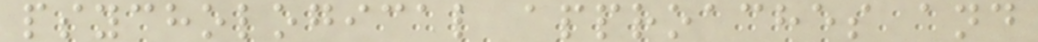psychological approaches and
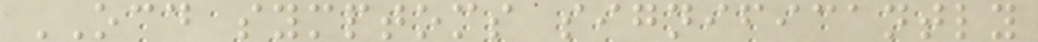OCD symptoms significantly
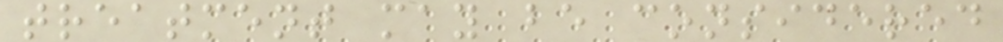treatment may be considered
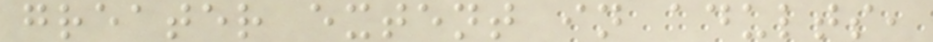greater extent in adults,
